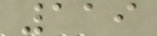119
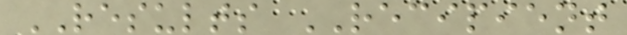RESULTS RECIPIENT
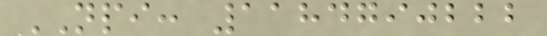NPI: 1184790222
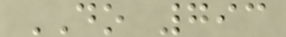DO 793
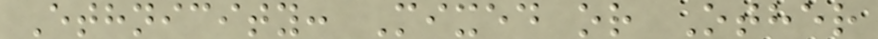Ethnicity: Mixed or Other
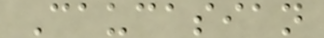Caucasian
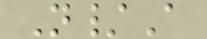N/A
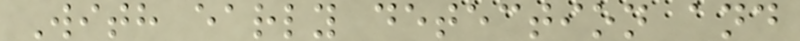With early detection and
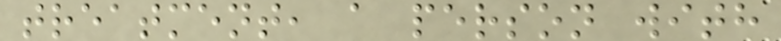treatment, a person with
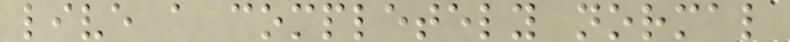live a completely normal
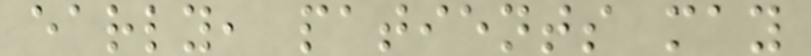early, patients may
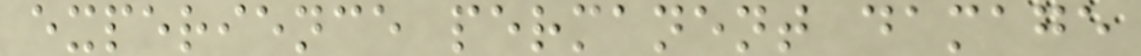experience permanent damage
